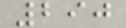290
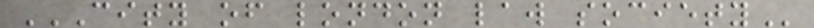CITY OF LONDON LAW SOCIETY
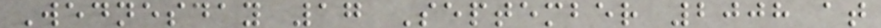Wednesday 17 September 2008 at
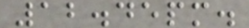12.45pm.
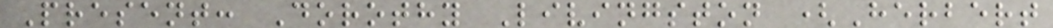Present: Dorothy Livingston (Herbert
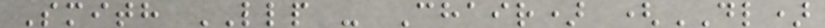Smith LLP - Chair) (DL)
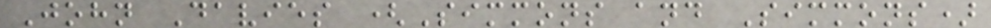John Davies (Simmons and Simmons)
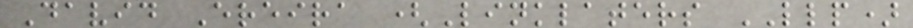David Ereira (Linklaters LLP)
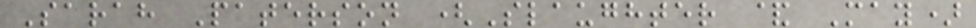Sarah Paterson (Slaughter & May)
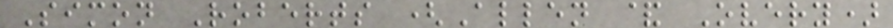Simon Roberts (Allen & Overy)
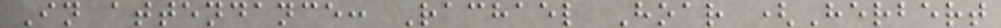In attendance: Rachael Hoar (Herbert
